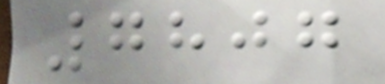7807
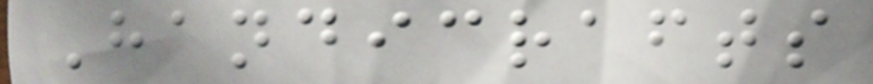Handicrafts
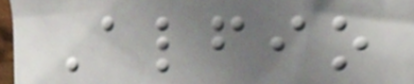Alfio
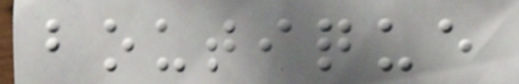boutique
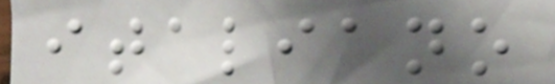italiano
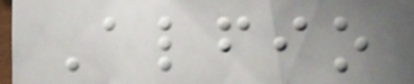Alfio
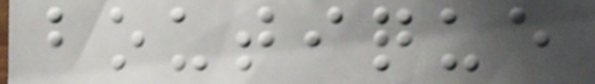boutique
